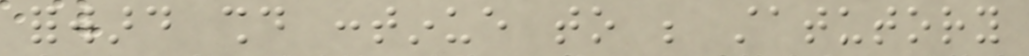forward should continue to be statutory
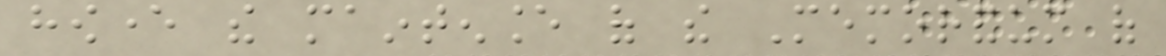however the maintenance of the Memorandum of
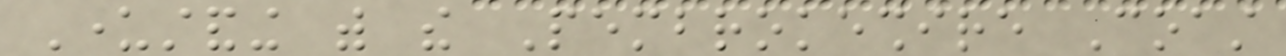Understanding with the Pembrokeshire Coast
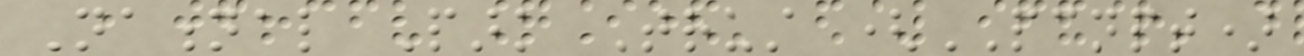National Park Trust (PCNPT)
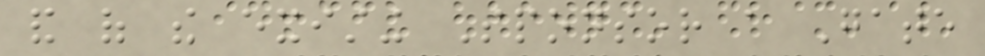and of the existing Sponsor a Gate
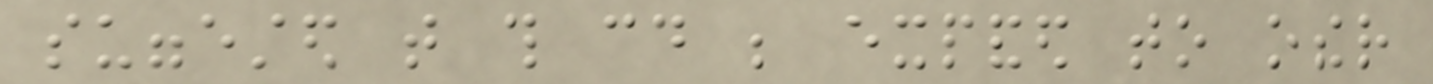suggested that this could be expanded to other
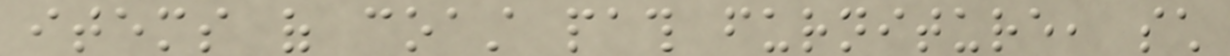items of coast path furniture, such
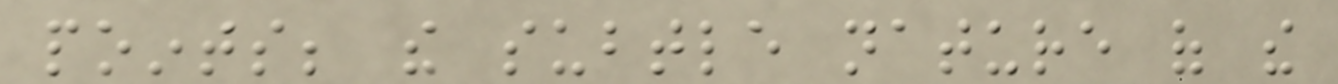points; the subtle nature of the
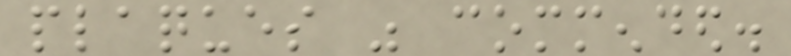plaques was commended.
